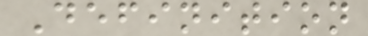Definition
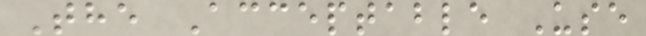The Acceptable Use
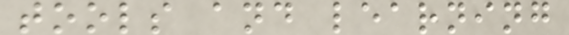tools and learning
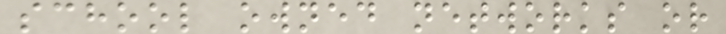school owned networks or
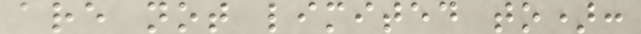are not limited to):
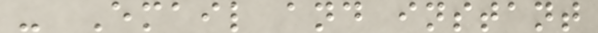- Email and instant
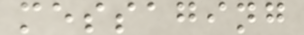messaging
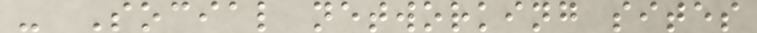- Social networking sites
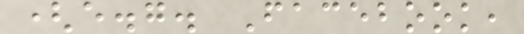(e.g. Facebook,
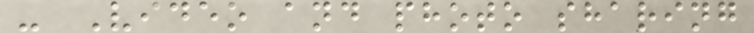- Video and photo sharing
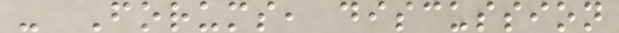- Forums, discussion
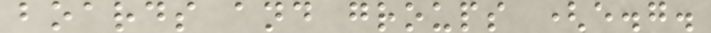boards and groups (e.g.
